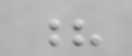?
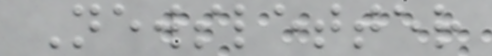Newsletter
